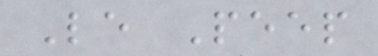Le Peep
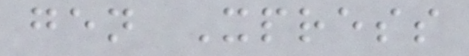gen Xpress
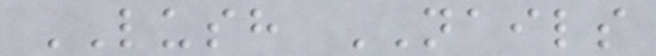LUSH NAILS
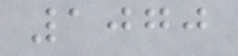1070
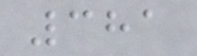381
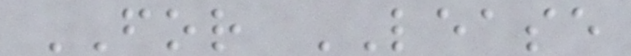FOR LEASE
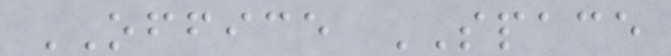OFFICE SPACE
